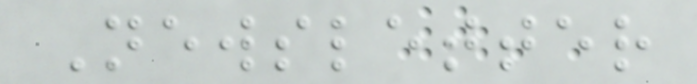Newsletter
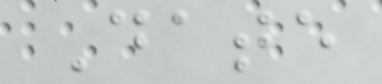Date
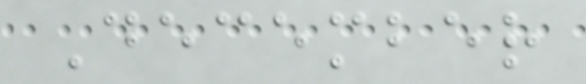December
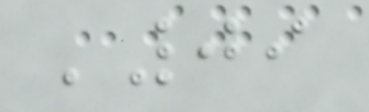'09
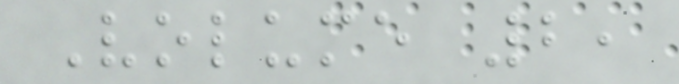Volume 2,
